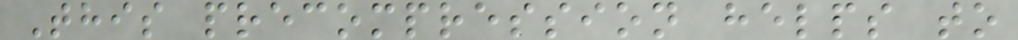This precompression helps to
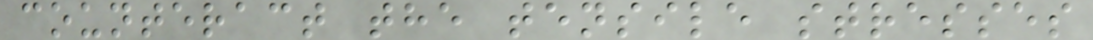counteract the tensile stresses
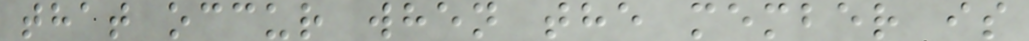that occur when the member is
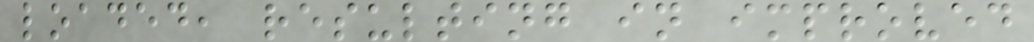loaded, resulting in improved
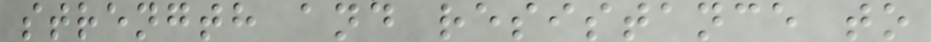strength and resistance to
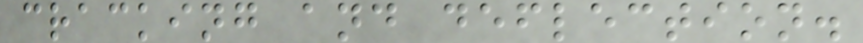cracking and deflection.
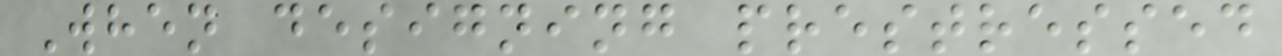When designing prestressed
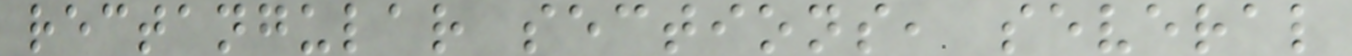rectangular sections, several
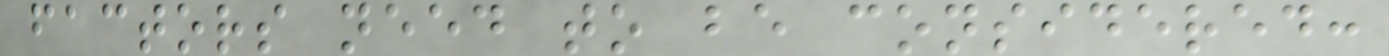factors need to be considered:
